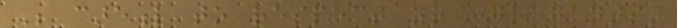Be careful to respect your congregants'
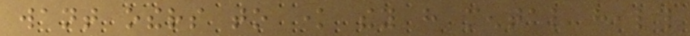want others to know they have mental health
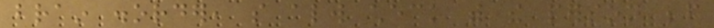brain disorder, so always check with the person before
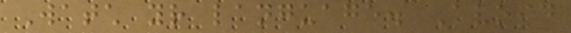Watch your language. Avoid
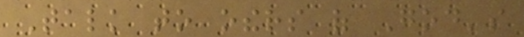Talk to others of God's
